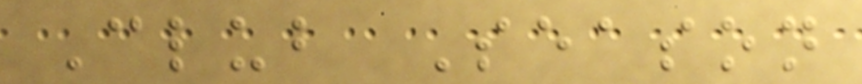Club Season
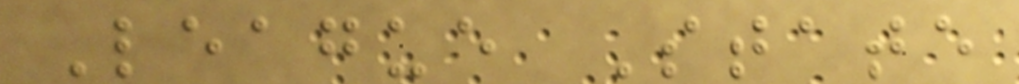League State
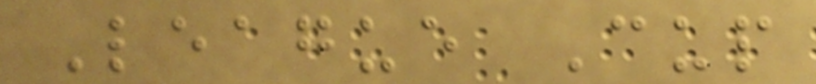League Cup
